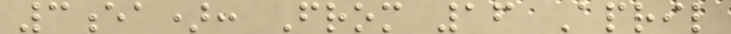3ea): From 16 April
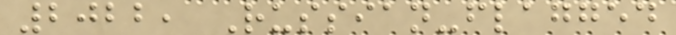2022, Russian-flagged
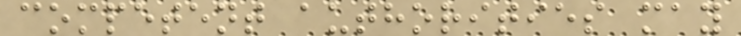competent authorities may
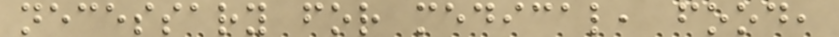necessary for medical, food,
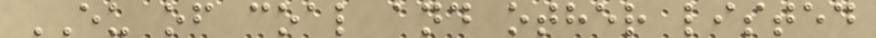EU of coal and other listed
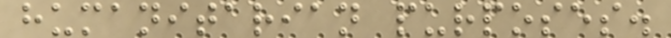humanitarian purposes.
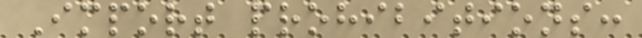Import prohibitions:
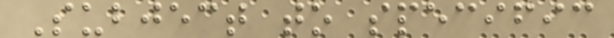Subject to specific
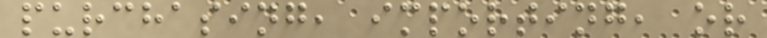purchasing, importing, or
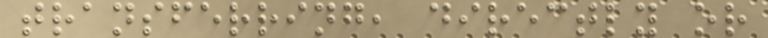transferring, directly or
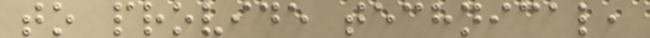to provide technical,
